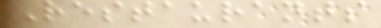Restaurants
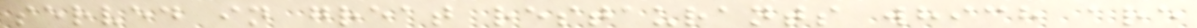served in great restaurants which are
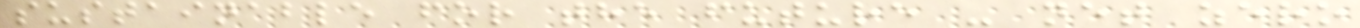sustainable for the future - net zero
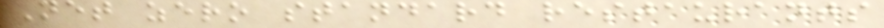Net zero standard restaurants
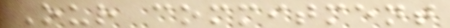Our commitment
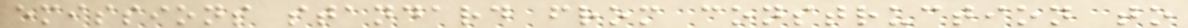emissions standard from construction to
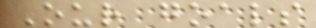Our goals
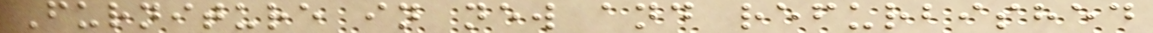Furniture in new and refurbished
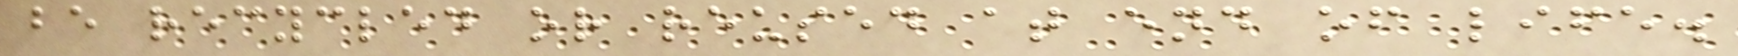be recycled or reused at end of life.
